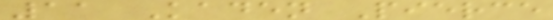11 Kaden Pierce
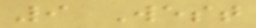9 West
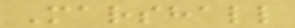Marshall
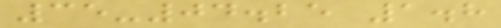35-04.25 1.8
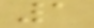1
